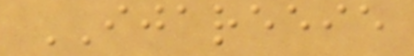IJAREEIE
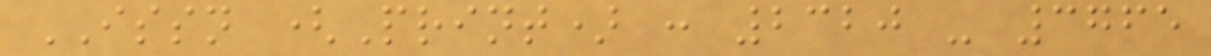ISSN (Print) : 2320 - 3765
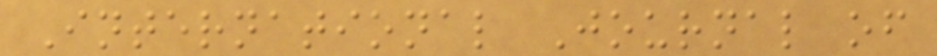International Journal of
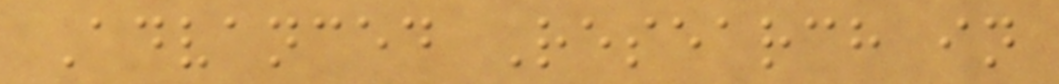Advanced Research in
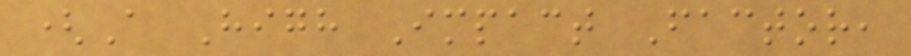(A High Impact Factor,
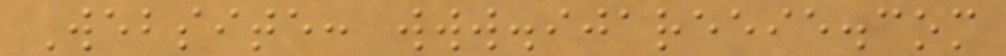Website: www.ijareeie.com
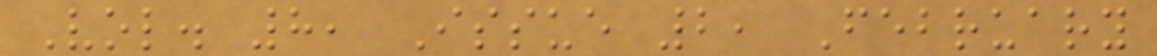Vol. 8, Issue 2, February
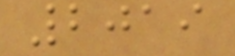2019
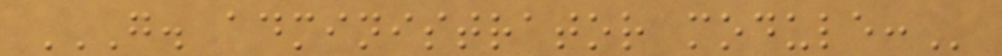G. ADMINISTRATOR MODULE:
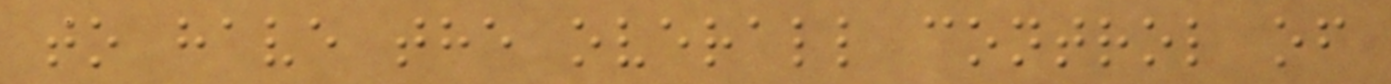to have the overall control of
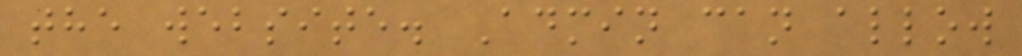the website. Admin can allow
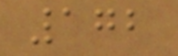172
